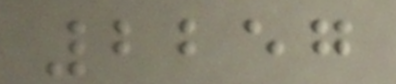2257
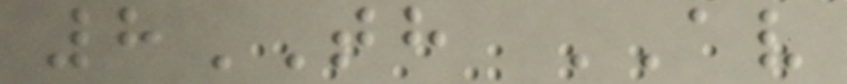8TH AV
